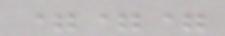===
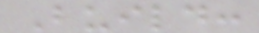Build:
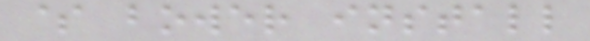$ bower install
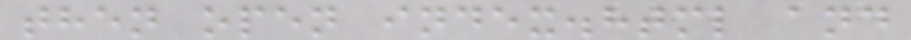then open index.html and
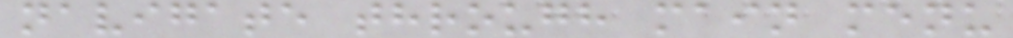navigate through main menu
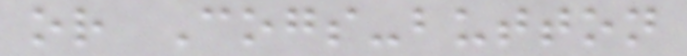or Cogs-button
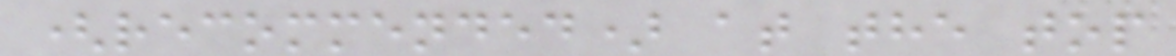(recommended) at the top
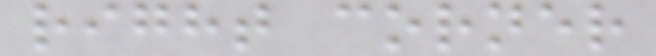right corner
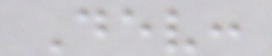Dev:
